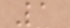1
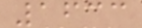1633
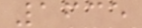1635
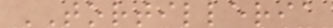TORTILLERIA
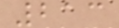213
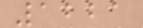1221
